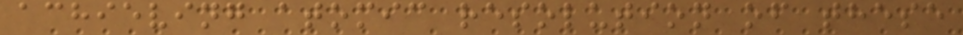achieving atomic resolution of these
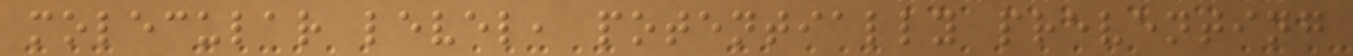molecular level, potentially preventing
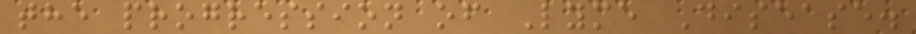the progression of Lyme Disease.
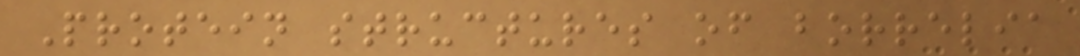Protein structures of borrelia
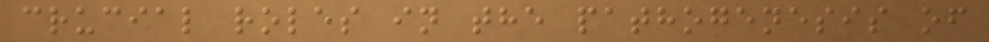crucial roles in the pathogenesis of
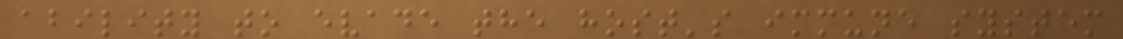ability to evade the host's immune system
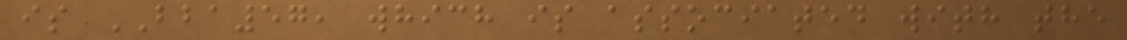is BBA57, which is associated with the
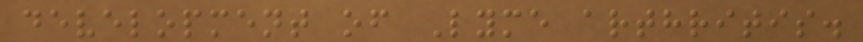development of Lyme arthritis.
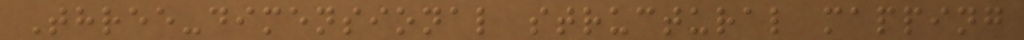Three-dimensional structural mapping
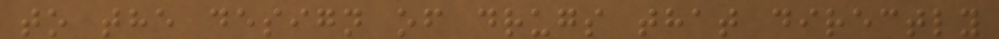to the design of drugs that directly
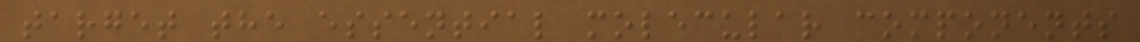target the essential molecular components
